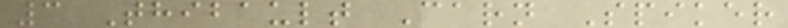3 Thibault Carn Spiker
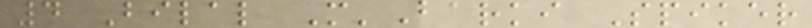4 Bilal M'Barki Spiker
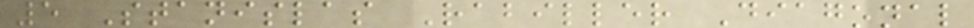5 Stanislas Rabiller Diagonal
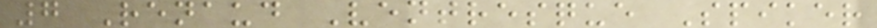7 Renaud Ventresque Spiker
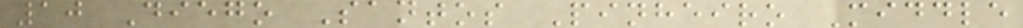10 Diego Santos Pinheiro Middle
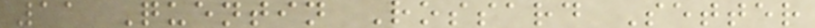11 Quentin Rossard Setter
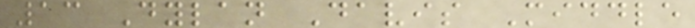13 Dylan Davis Middle
